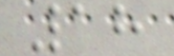18
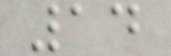14
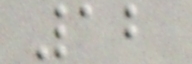12
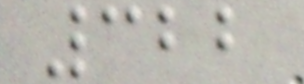322
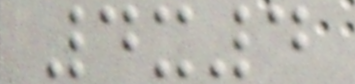4x4
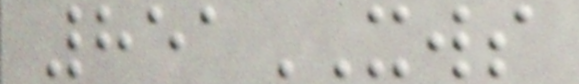851XWS
